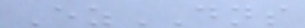EzDNS
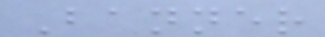Banner
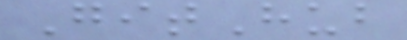GitHub
